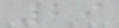29
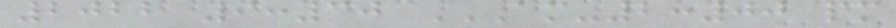2022 9:30 AM-2:00 PM
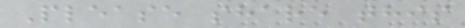Please share this
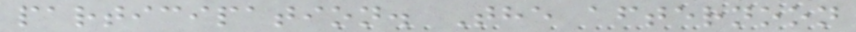participation. The afternoon
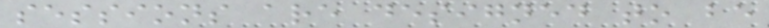sessions are designed to be
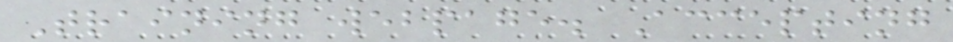Training webpage. Accepting
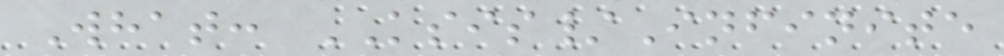What: KSIS/Infinite
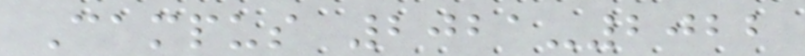Campus 2021-2022
